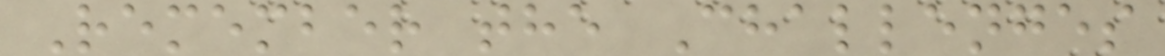Remember the Challenges
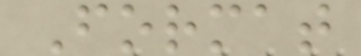Format
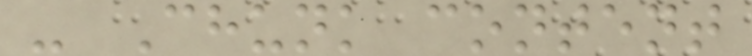- Chunk content
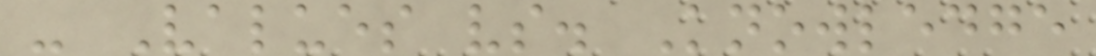- Values vs. Knowledge
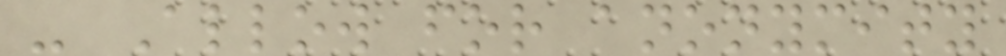- Allow for anonymity
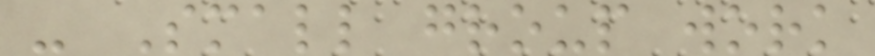- Small group work
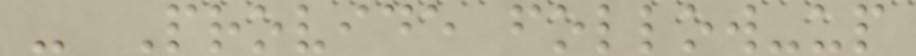- Provide follow-up
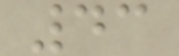43
